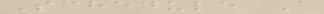Schedule A
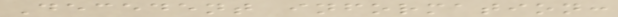Decedent information:
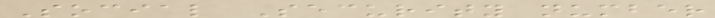Social Security number
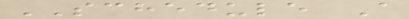SCHEDULE A
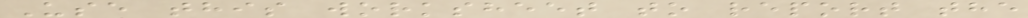Use this worksheet to report the
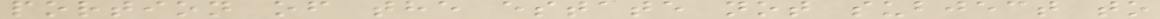portion of the estate not subject to
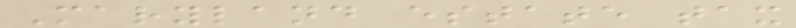Maryland estate tax
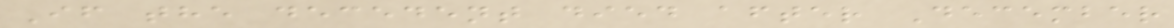If the decedent died after December
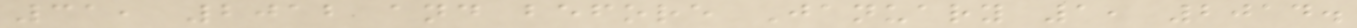31, 2012 and before January 1, 2014.
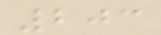203
